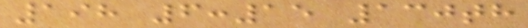198 6:15 130th
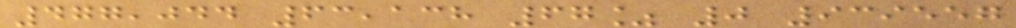477,044 63,138 67% 0 939557
